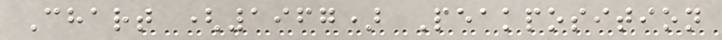Chart (1967) Peakposition
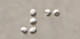3
